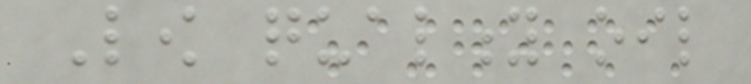Low quality oil
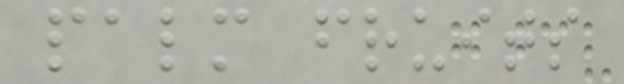palm fruits
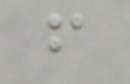from
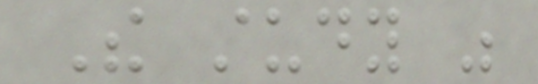The study was
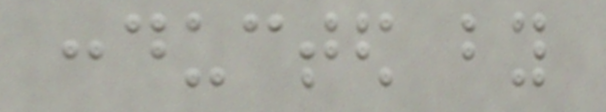conducted by
